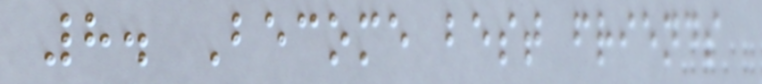8. Become best friends
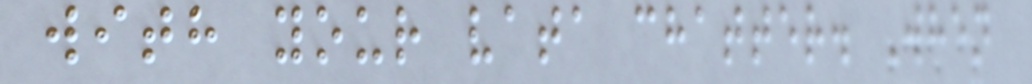with your vata chatter. When
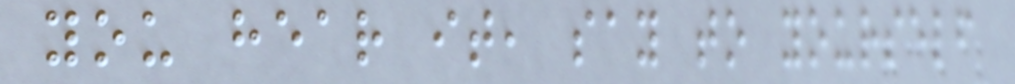you hear it, say to yourself
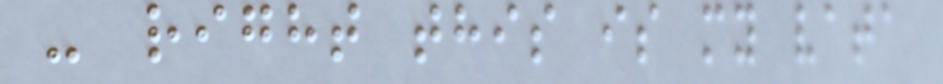- right this is my vata
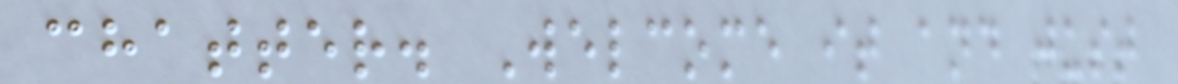chatter. Welcome it and just
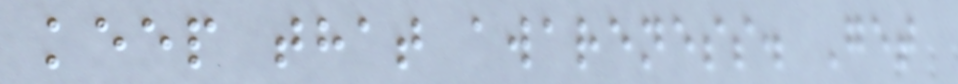keep that awareness. Get
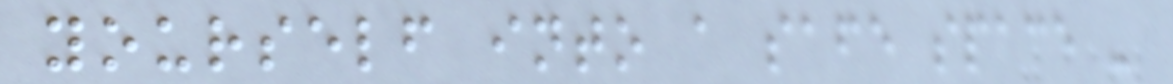yourself into a safe space -
